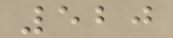520
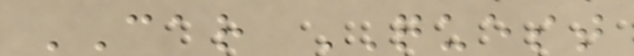CAR QUEST
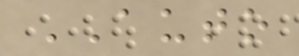AUTO
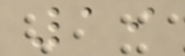19
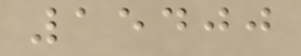15400
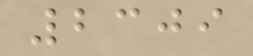2309
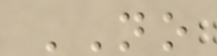NO
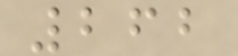262
